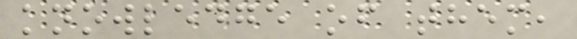knowledge of them,
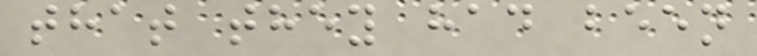that they had been
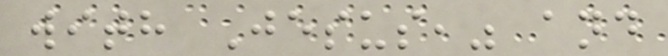with Jesus," and
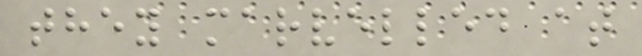they marvelled at
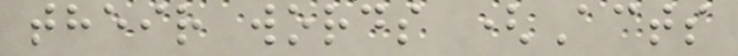their words (Acts
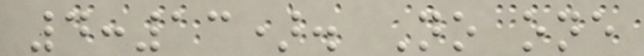4:13). No one
